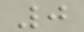0
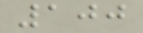100
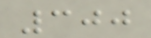300
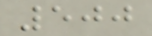500
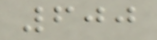600
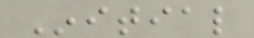Initial
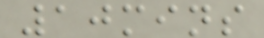10mins
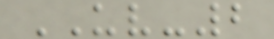UV-2
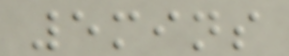5mins
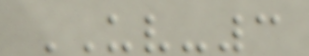UV-3
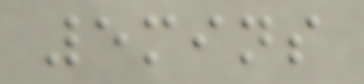5mins
